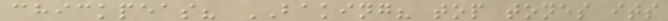chickpeas? BAKING? top tones its
